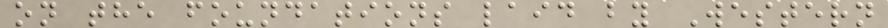on the foundations laid by Western
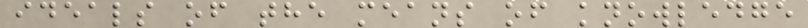ideals of the means of knowledge
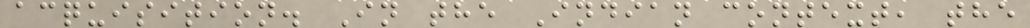acquisition. In the Indian context, the
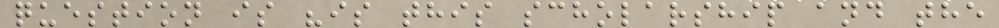question is "is this scholarship and the
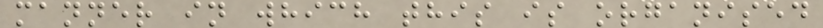manner in which this is organised
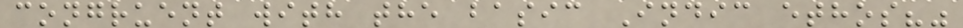congruent with the basic Indic ethos?"
